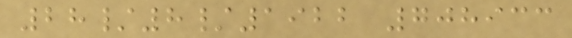28/8/1922 708933
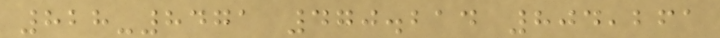828-8471 470.214 804,261
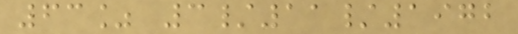63% 3/11/1972
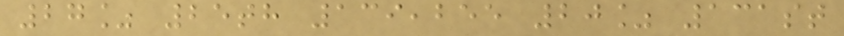27% 25th 139,255 20% 131st
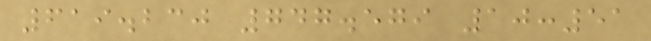619.230 747.579 10:51
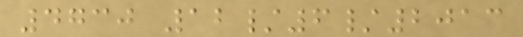4730 12/6/2013
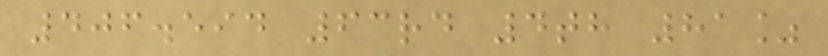406.594 63rd 4th 81%
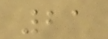21
